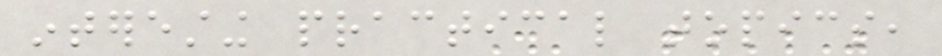interesting practical topics,
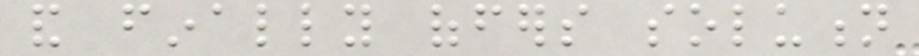and finally offers solution
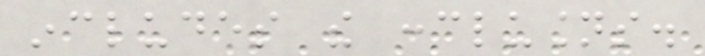includes the conclusions.
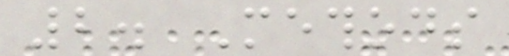2. Methods
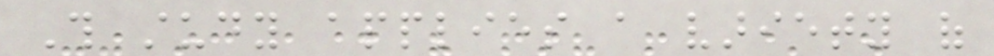This study applies a variety of
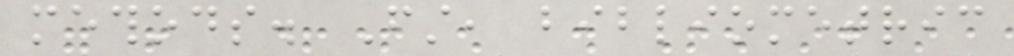methods. First, bibliometric
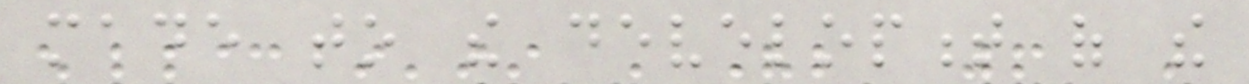made to the development of the
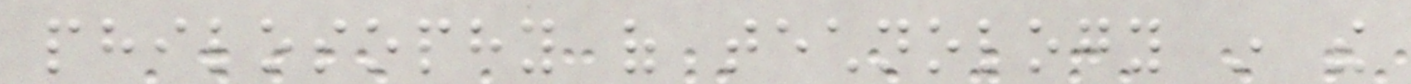philosophy of technology in the
